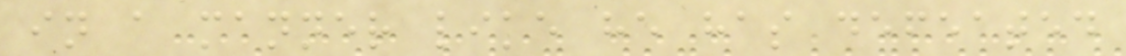in a manner like he has defeated
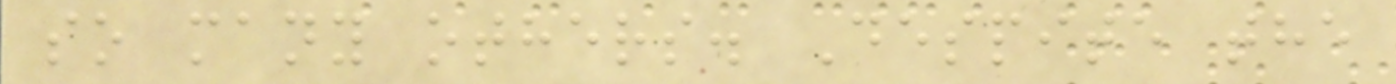so many others. Despite the
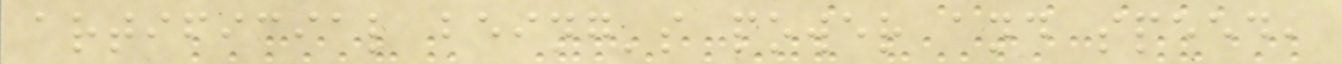artificial being's power and speed,
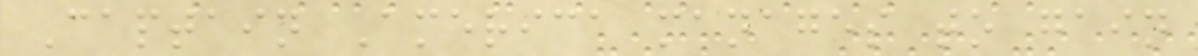Captain America manages to gain
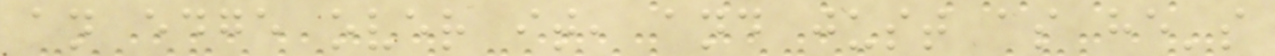an edge over it, and just as he's
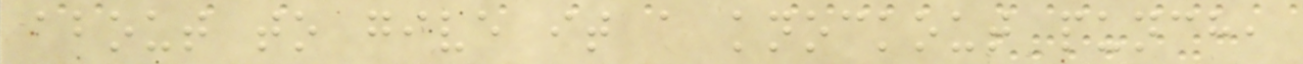about to give it a knockout punch,
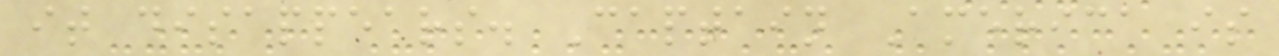it disappears. Captain America is
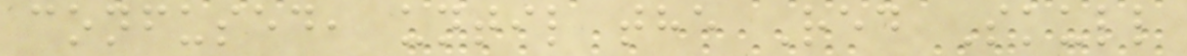confused, until the Red Skull
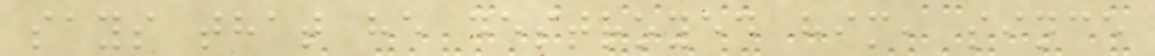says that he destroyed him, since
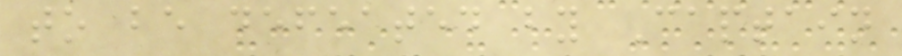to be defeated by Captain
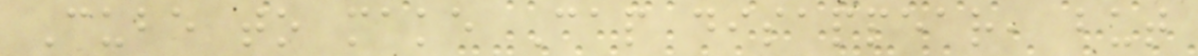Cube to make Cap disappear, but
